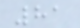81
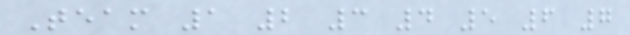Team 1 2 3 4 5 6 7
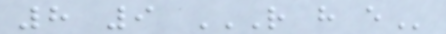8 9 R H E
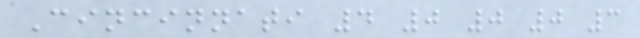Cincinnati 4 0 0 0 3
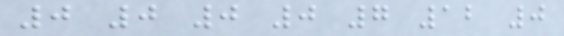0 0 0 0 7 12 0
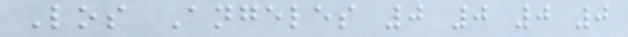Los Angeles 0 0 0 0
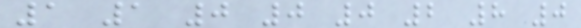1 1 0 0 0 2 8 0
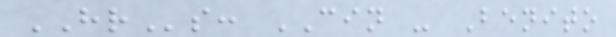HRs: CIN - Benito
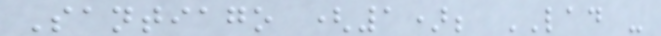Santiago (1); LAD -
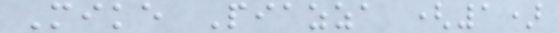Mike Piazza (1)
